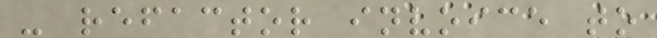- refactor invoice to
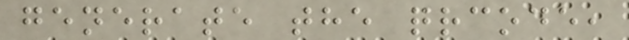generate the qrcode,
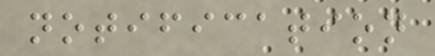notification
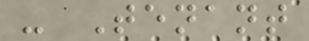- Tenant
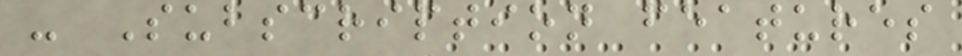- Subscription features
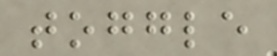toggle
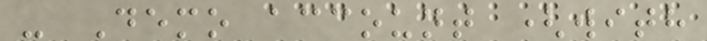- Demo account (with
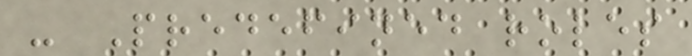- Predefined roles
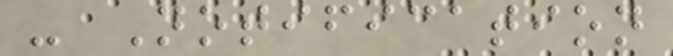- Notification
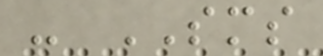- SMS
